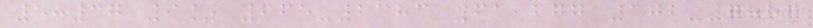5:37 9% 665-2383 61,277 172-7887
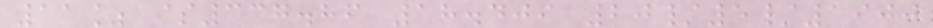11% $337.86 18.409 20/5/1900
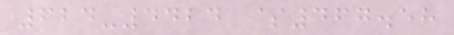624-4424 $467.58
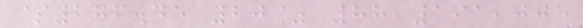$276.45 20% 88 191,005
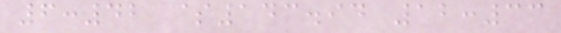6:42 $143.94 12:33
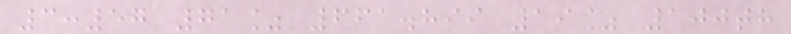3:57 71% 661.899 19% 100th
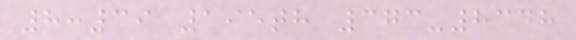8:39 195th 373-8348
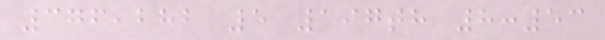376,282 5 197th 8:53
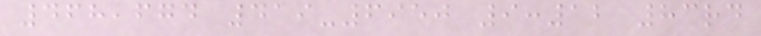468,674 419-6950 9:12 83rd
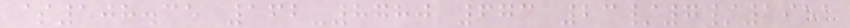$108.35 162-8780 673 23/7/1951
